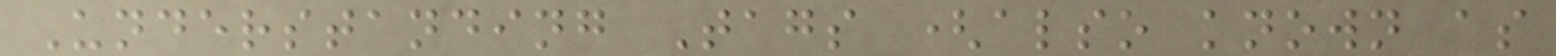Understanding Tags (also known as
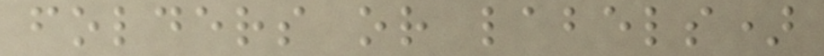folders or labels)
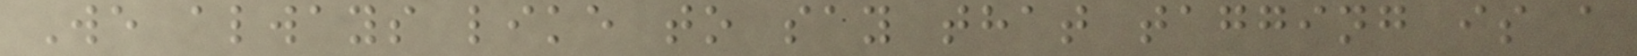We always like to say that tagging is a
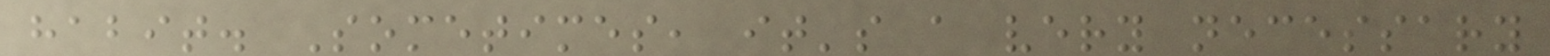habit. Sometimes, it's a very necessary
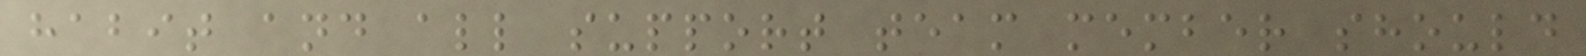habit and all support team member should
